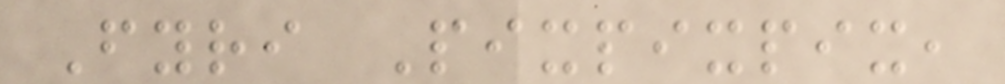Fyri Pixpixpix,
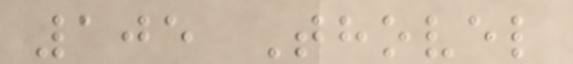105 Thovel
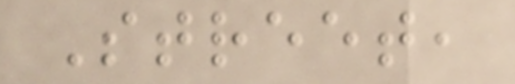Street,
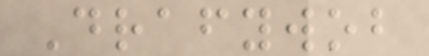Drafywob
